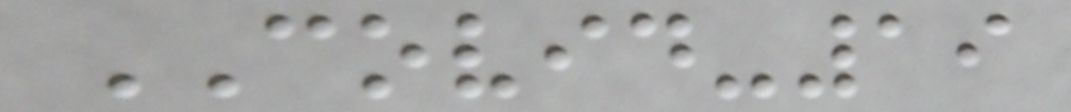COVID-19
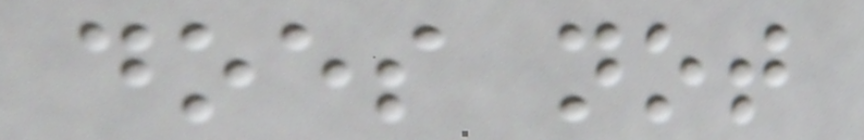does not
